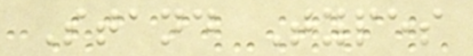Stand Types
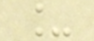_
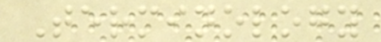Terminology
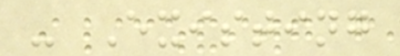- Existing
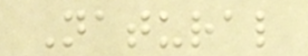Natural
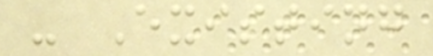- Existing
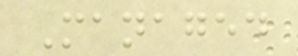Managed
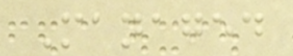Managed
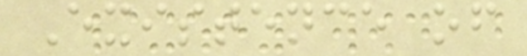Existence of
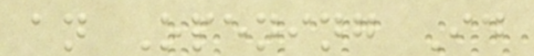an Opening Id
